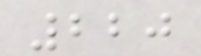220
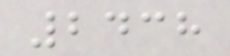2438
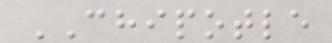CHIPOTLE
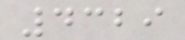4329
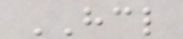HCL
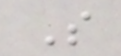S
